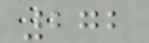272
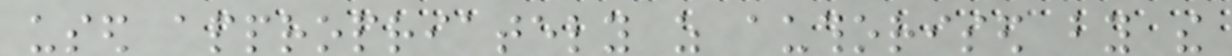used appropriately as authorised by the
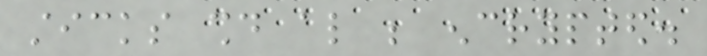sticks should also be encrypted.
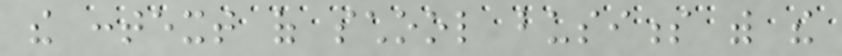the context of school business with the
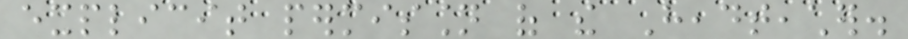explicit permission of the Headteacher.
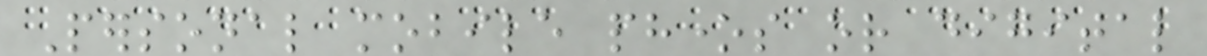Personal mobile phones or digital
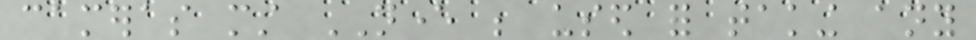cameras must NEVER be used for taking any
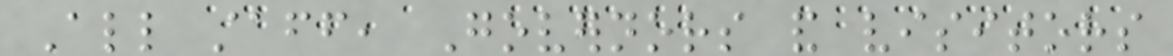All staff, Governors and visitors
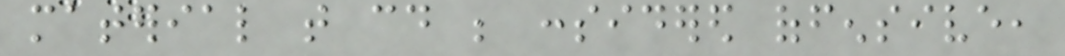material that could be considered offensive,
